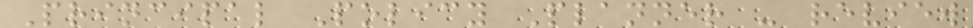Principal Policy Planner - review
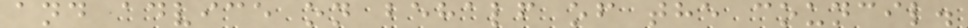and advice on behalf of the council.
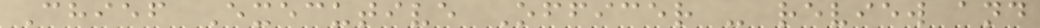Chief Executive Officer - review and
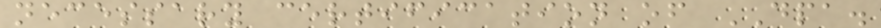necessary certification of DPA.
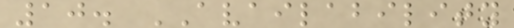10. AVAILABILITY
